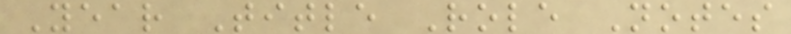Year Title Role Notes
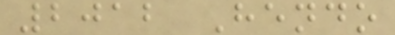2012 Hendo
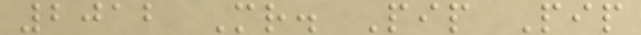2012 Mr. Pip Pip
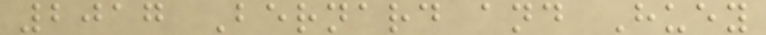2017 Bernard and Huey
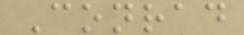Conrad
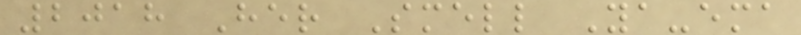2018 Her Smell Ya-ema
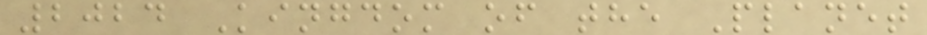2024 Kingdom of the Planet
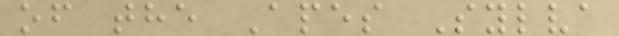of the Apes Sylva
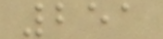251
